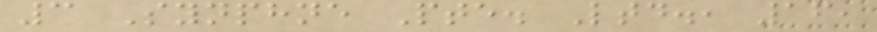3 Synphne Pte. Ltd., 16,
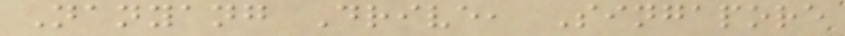Nanyang Drive, Singapore
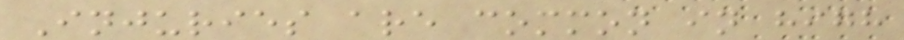Injuries are common in high
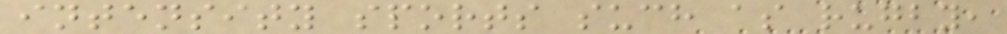intensity sports such as rugby,
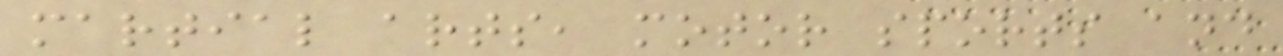martial arts, motor sports and
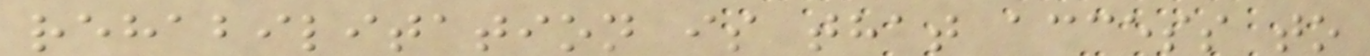rehabilitation is that access to
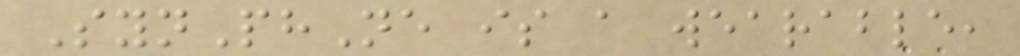SynPhNe is a wearable,
